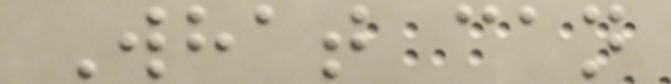What can
